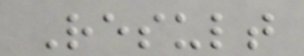Result
